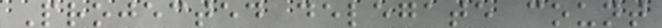Projected delegate count
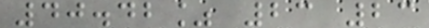40.42% 23 23
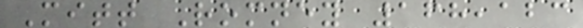Mitt Romney 168,123
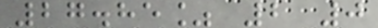27.85% 2 0
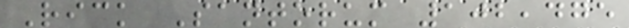Rick Santorum 102,475
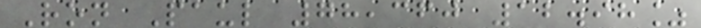Ron Paul 78,360 12.98%
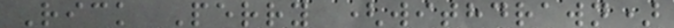Rick Perry (withdrawn)
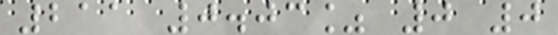211 0.03% 0 0
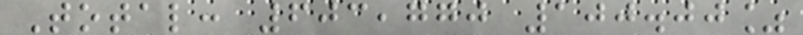Total: 603,770 100.00%
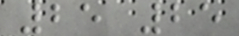25 25
